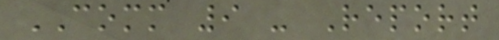COMM 9 - Report
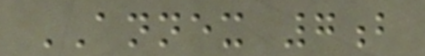ANNEX 7b
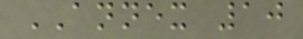ANNEX 10
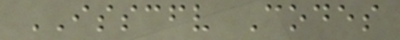ISSCFV Codes
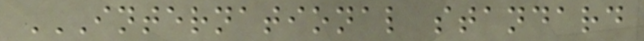INTERNATIONAL STANDARD
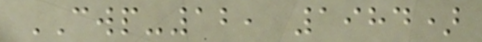CWP-12, 1984)
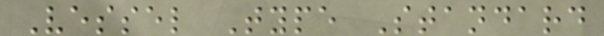Vessel Type Standard
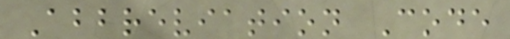Abbreviation Code
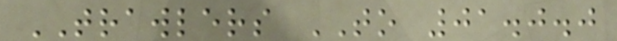TRAWLERS TO 01.0.0
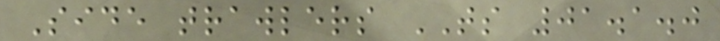Side trawlers TS 01.1.0
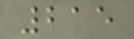215
